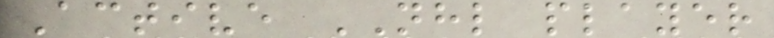Active NHL player
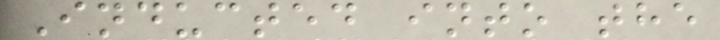Inducted into the
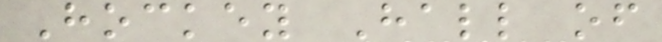Hockey Hall of
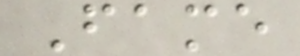Fame
